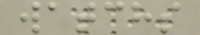watchs
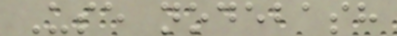Use nodebash
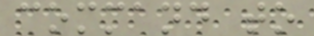command to
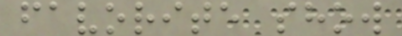favorite show
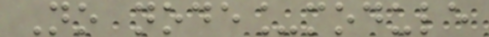No node_module
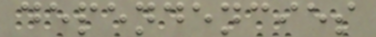dependencies
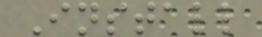Install
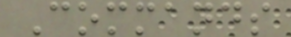Commands
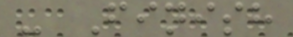- Finish
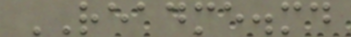README.md
